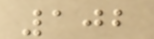102
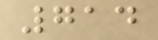714
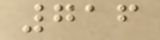716
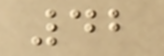42
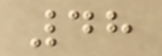48
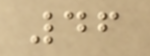46
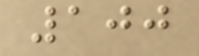100
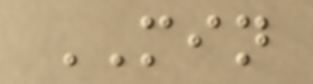MIN
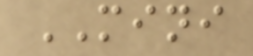MINI
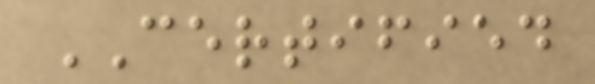CERTIFIED
